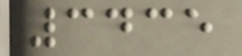3435
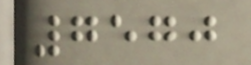7570
